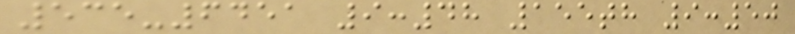535-6451 9:48 155th 9:50
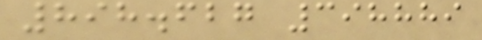898.627 398889
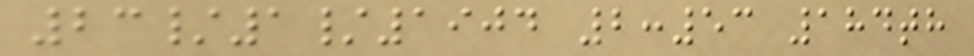23/1/1904 2:53 184th
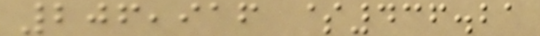206,916 $436.21
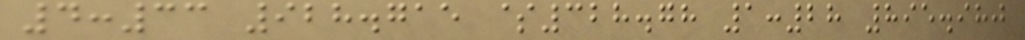4:33 928.715 $328.78 1:28 895.980
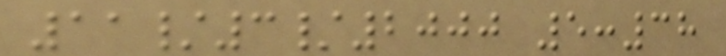11/3/2000 5:38
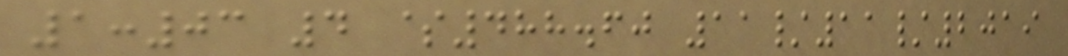1:03 4 $488.60 11/11/2019
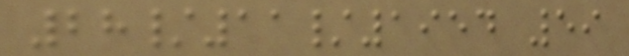28/11/1954 59
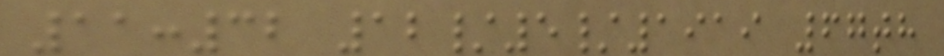11:32 12/5/1919 67th
